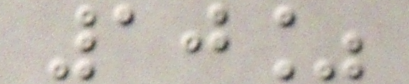10%
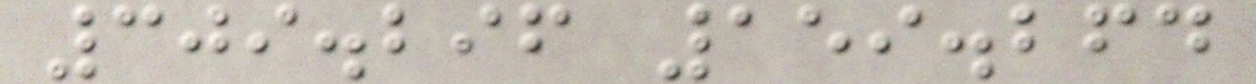309.296 159.264
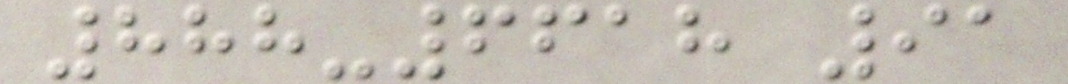888-6618 91
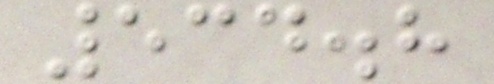534.8
